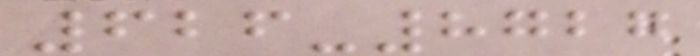626-8727
